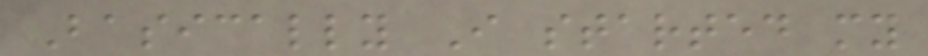Basically I started my
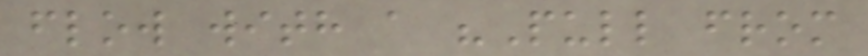flow with a "Pull from
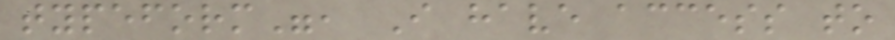typeform", I have access to
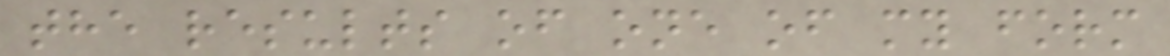the results of one of my form
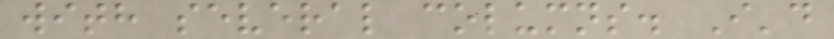with several columns. I'd
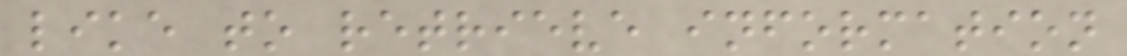like to retrieve information
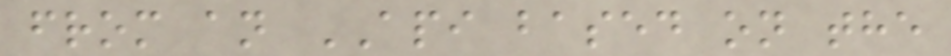from an API based on the
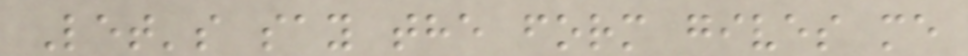Let's say the form gives me
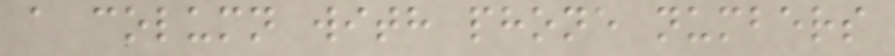a column with phone numbers
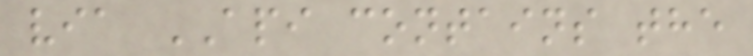via API contains the
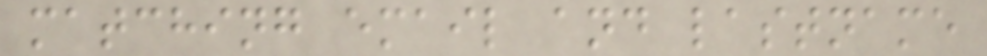matching email and lastname
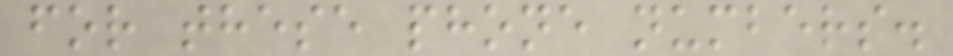for these phone numbers.
